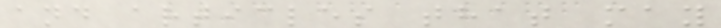and articles that may
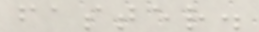faster.
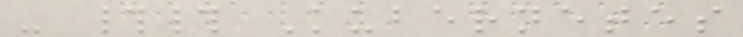- ## Kubernetes
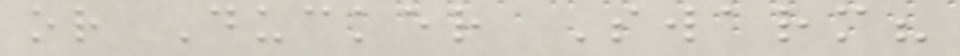or Ducker Swarm?
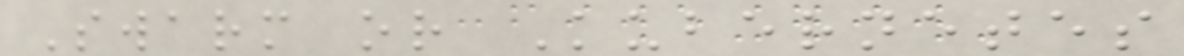Swarm or Kubernetes
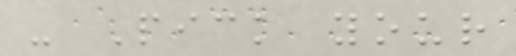- Pick your
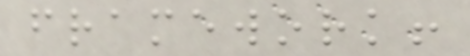framework!
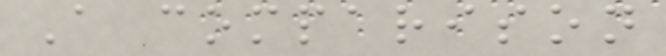A comparison
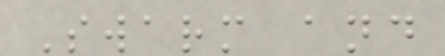Swarm and
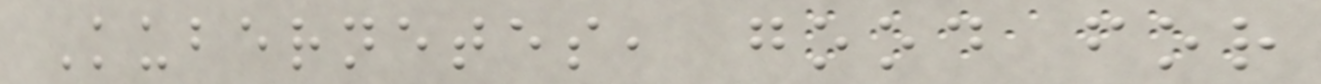Kubernetes, good for
